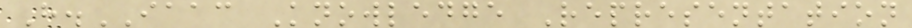H.IAAC Knowledge Representation
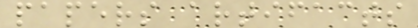papers artifacts
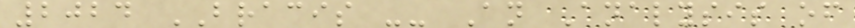2024 BRACIS -- An Analysis of
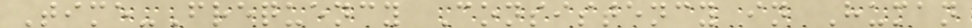Time-Frequency Consistency in Human
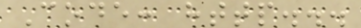Code: http...
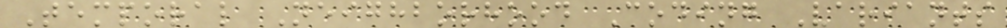Temporal Neighborhood Coding Variants
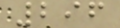296
